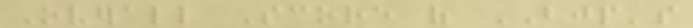Overall Score of BJP's
